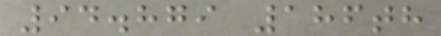94.879 186th
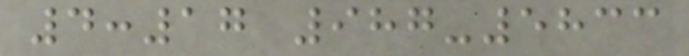4:17 987-5833
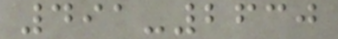491-2630
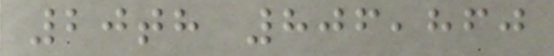20th 806,860
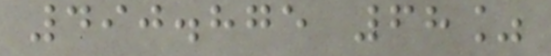490.875 68%
